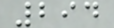294
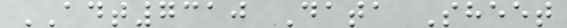ADT7310 Data Sheet
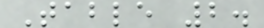Table 2.
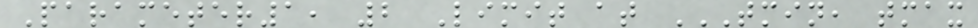Parameter1, 2 Limit at TMIN, TMAX
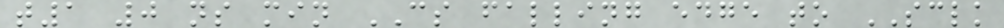t1 0 ns min CS falling edge to SCLK
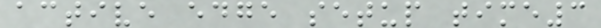active edge setup time3
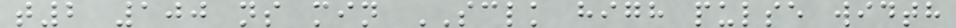t2 100 ns min SCLK high pulse width
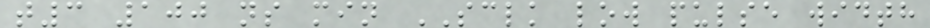t3 100 ns min SCLK low pulse width
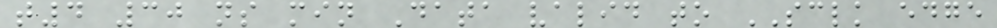t4 30 ns min Data valid to SCLK edge
